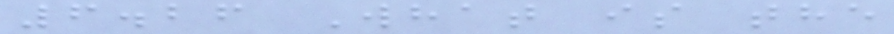6.26 What is the
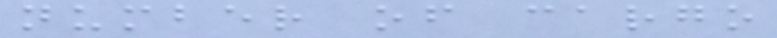number of cargo
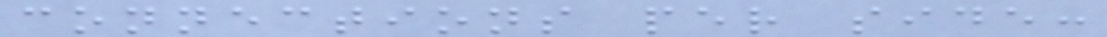connections per side:
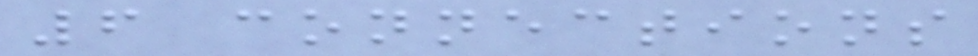6 connections
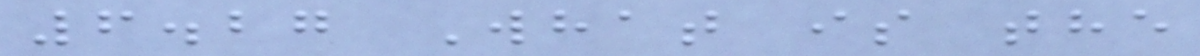6.27 What is the
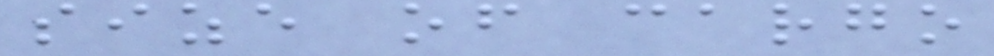size of cargo
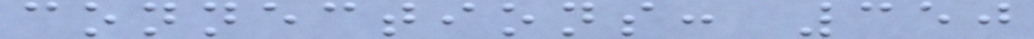connections: 350
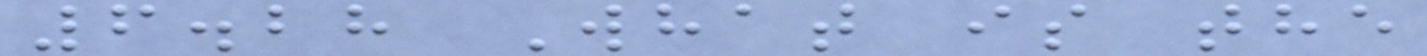6.28 What is the
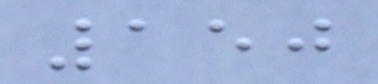150
